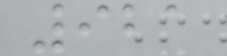921
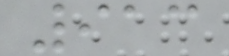913
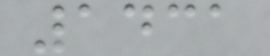1431
